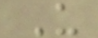U
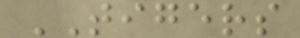TIGERS
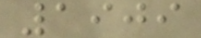1909
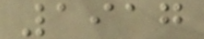1917
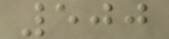500
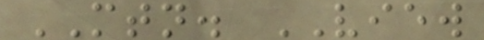MTN. VIEW
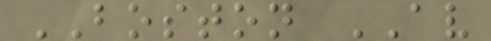BOSTON AV
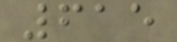615
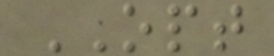OPT
